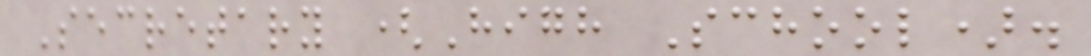Secretary (High School).
